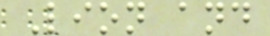Lion and
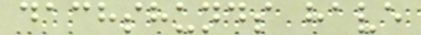dachshunds have
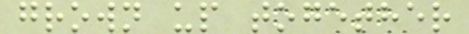grown up together
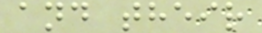and their
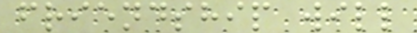friendship will
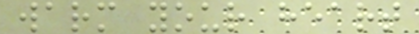warm your heart
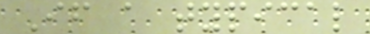If a typical
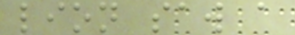lion saw a
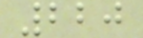220
